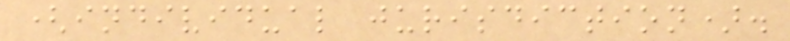(individual jurisdiction).
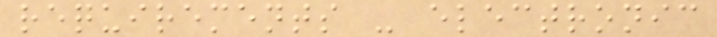requirements - electronic
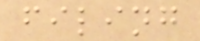filing
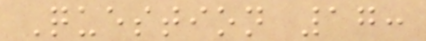Question 17:
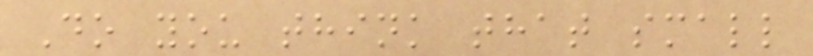Do you think that small
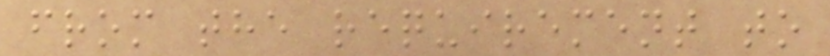from the requirement to
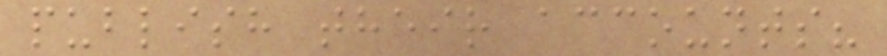publish their accounts?
